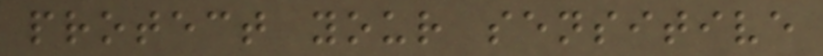protect your sensitive
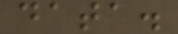data.
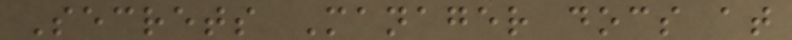Secrets Manager docs at
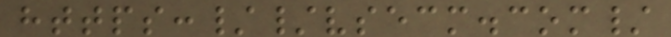https://vsecm.com/
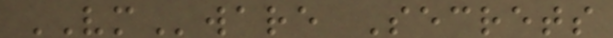VMware Secrets
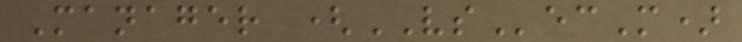Manager (VSecM)
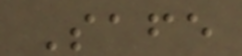Safe
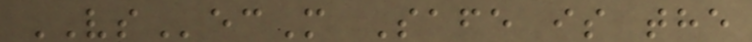VSecM Safe is the
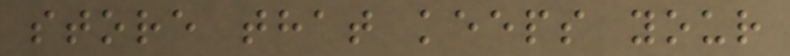store that keeps your
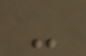-
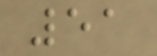51
